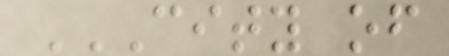CITY OF
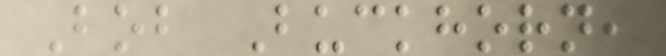Bob Buckhorn,
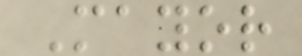Mayor
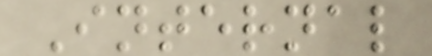Internal
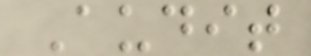Audit
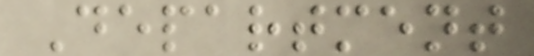Department
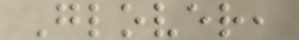Glover,
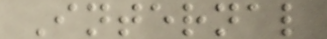Internal
